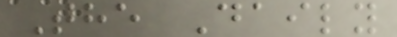The Daily
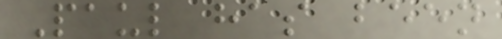Paul has been
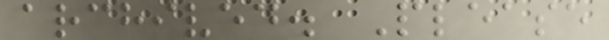archived. Please
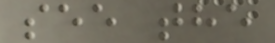see the
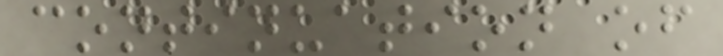continuation of
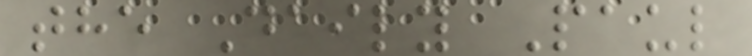the Daily Paul
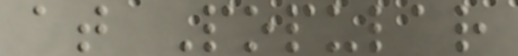at Popular
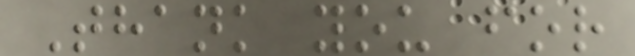Thank you for
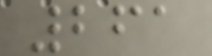261
